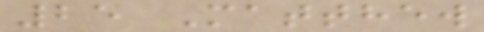25 Matthew
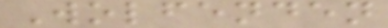Wolfenden
